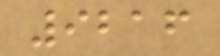9216
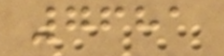7681
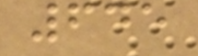645
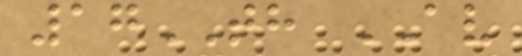17TH AV
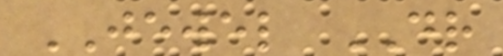JEWEL DR
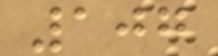107
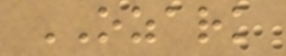OZARK
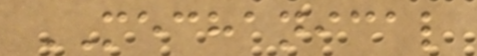MECHANICAL
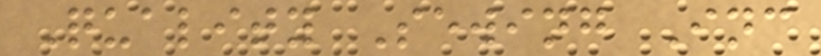Quality Sewing Inc
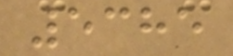5385
